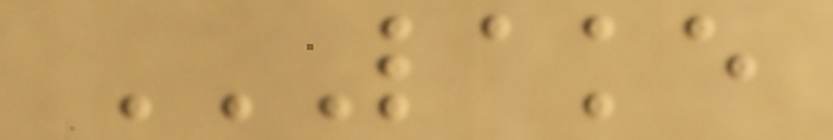LAKE
